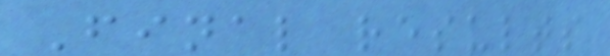Final results
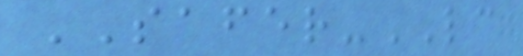SAFER-LC
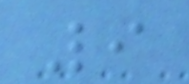9
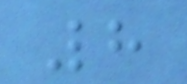8
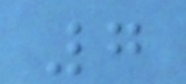7
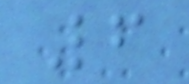6
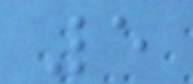5
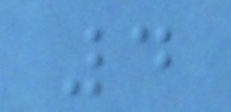4
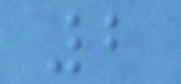2
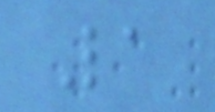1
